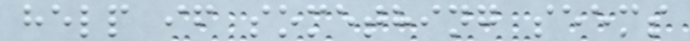help if something seems
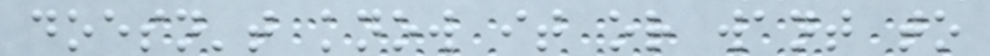doesn't know it or want to
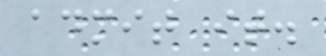admit it.
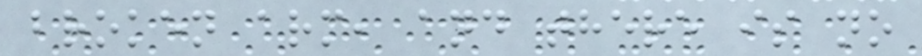broken arm, and there is no
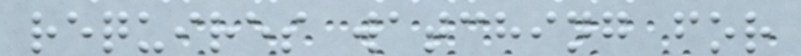requires watching for
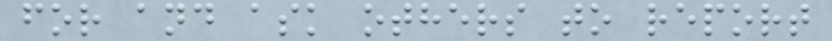for and ask others to report
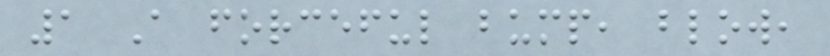1 A forceful bump, blow,
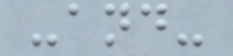-and-
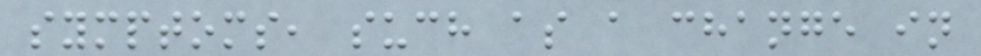symptoms, such as a change in
